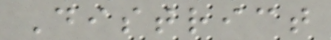District
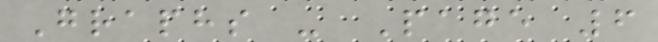Graphs - Page 6
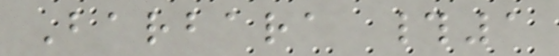Barbara #1
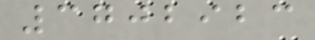3702923
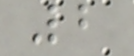2
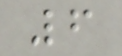6
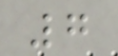7
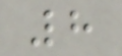8
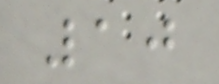10
